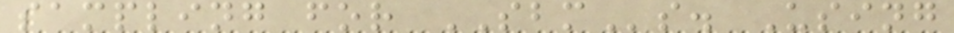sampling for SBMs. Using
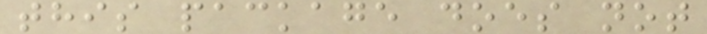this package does not
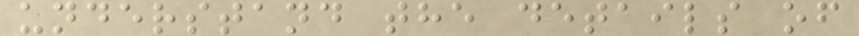understand the details of
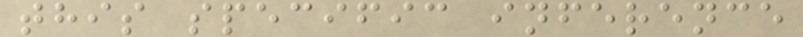this specific inference
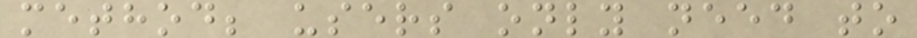method; users only need to
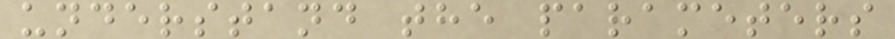understand the parameters
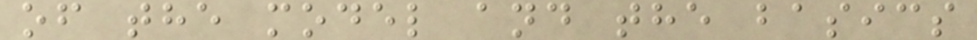of the model and the basics
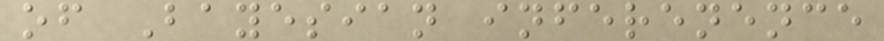of Bayesian inferenence
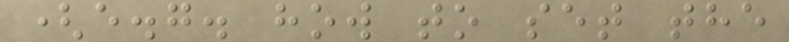(e.g. how to set the
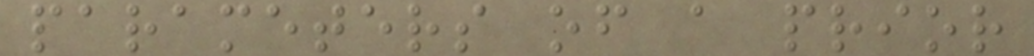parameters of a prior
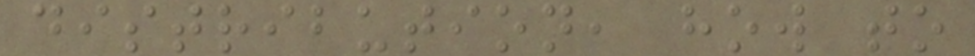distribution, how to
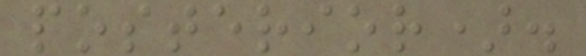posterior).
